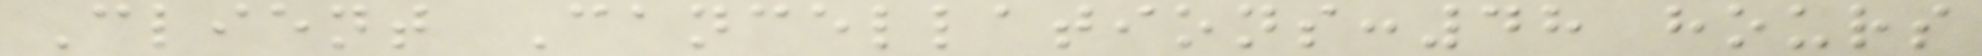Client Cancellations:48 hours
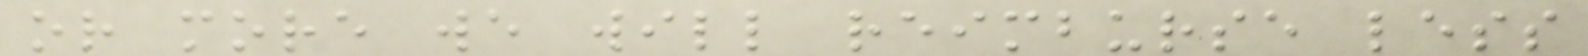or more we will reimburse less
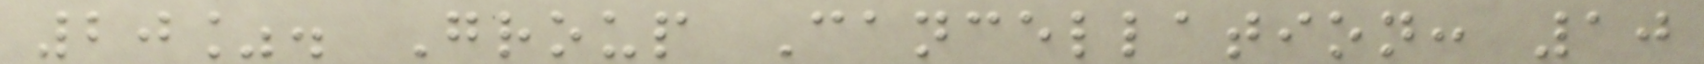20%. Group Cancellation: 10
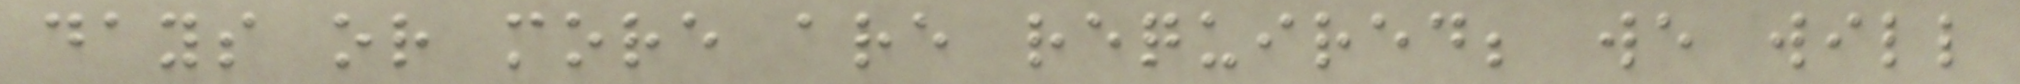days or more are required; we will
